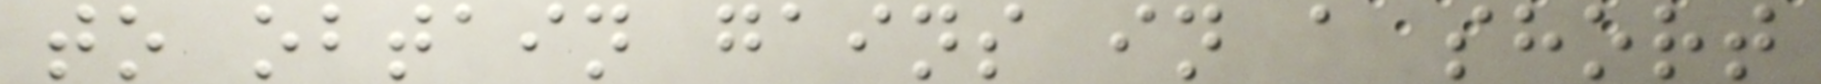to obtain gains in a short
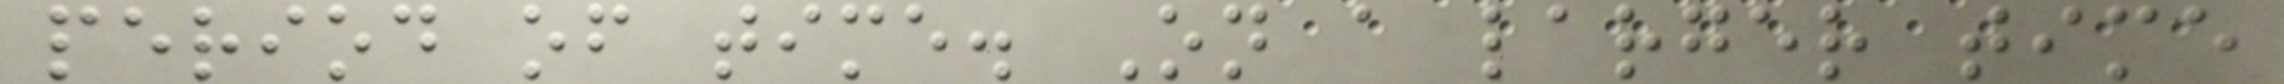period of time. On a larger time
